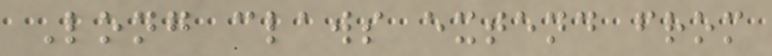Long claws extend from
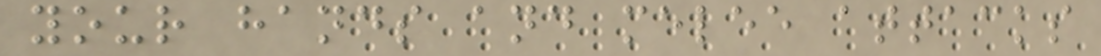your hands and melee attacks
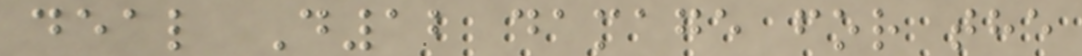deal D12 damage for the
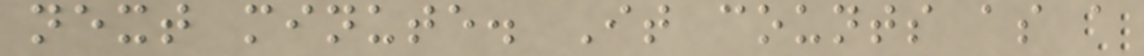next minute. It counts as a
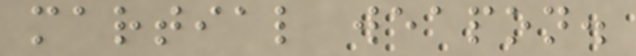martial weapon.
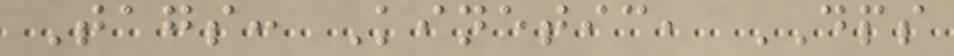Tags: Kinetic, DPS
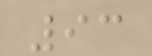93
